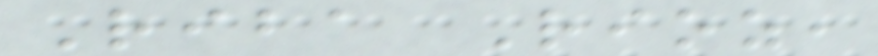Riba Rioz,
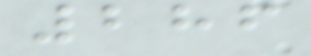286
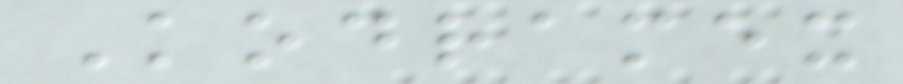Kodramex
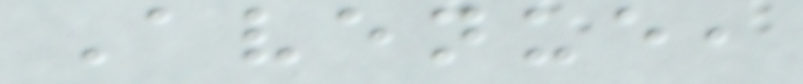Avenue,
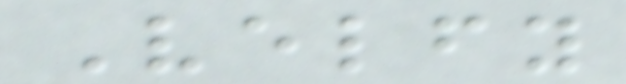Velfy
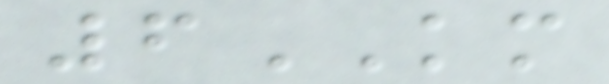6KM
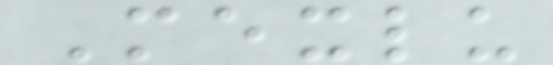Mexlu
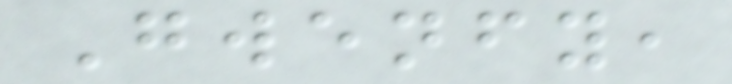Gwenfy,
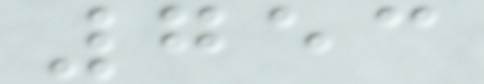753
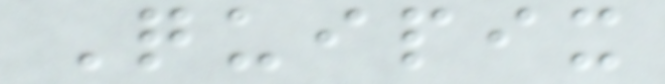Quipix
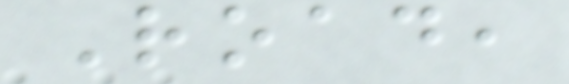Road,
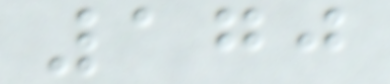170
